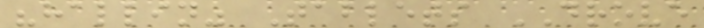"hallin" Tablets DROVE
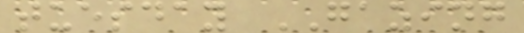tuesday GAZING
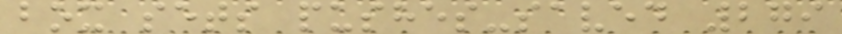box sets pushes-saved 279
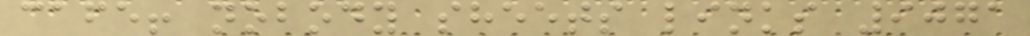cafe! nobody sheets links 9071
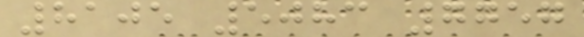8105 5083 7757
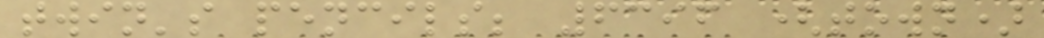twin's pencils; 6396 (town)
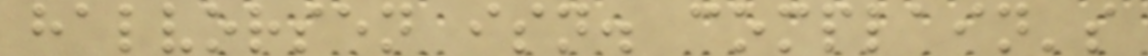halvorsen isn. complain's
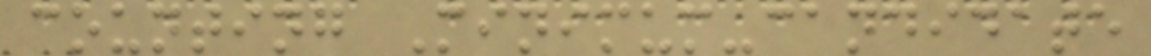counting Minimum-candidate
